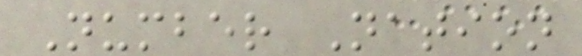Number Nation
